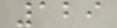129
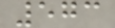573
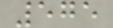575
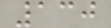130
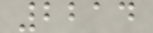2214
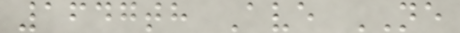1647th Ave NE
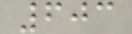603
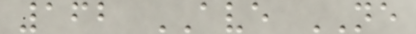162 AVE NE
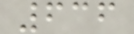636
